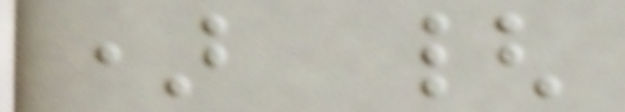) {
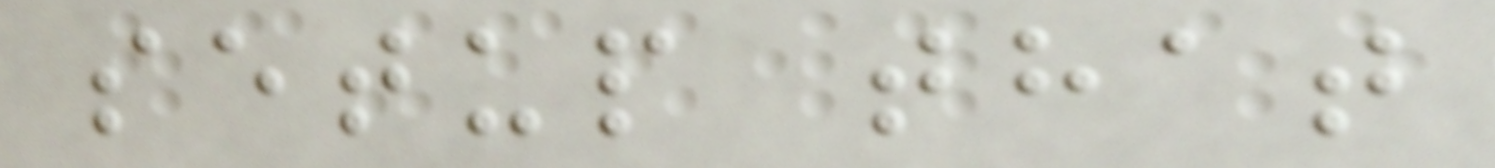setup that
